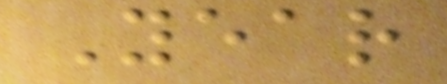Year
